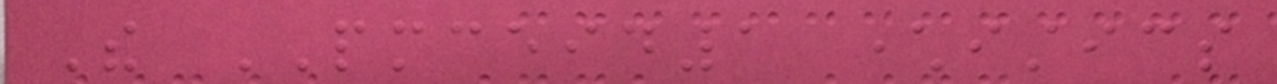The PMCEID1 characteristics
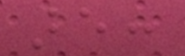are:
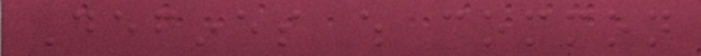Defines which common
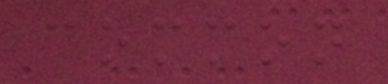common
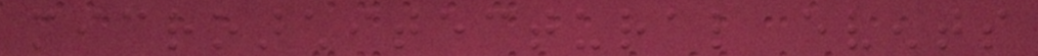microarchitectural events
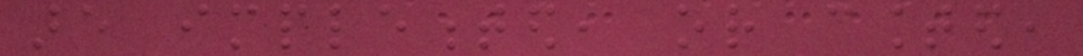are implemented, or counted,
